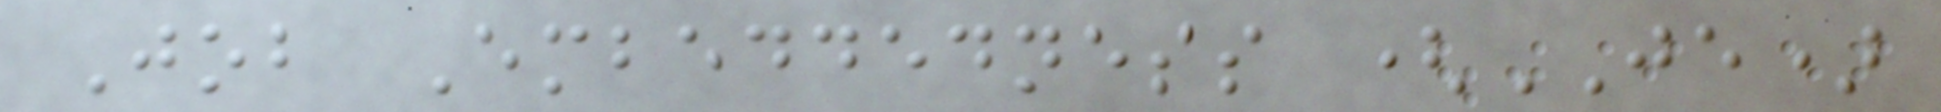Job Embeddedness (JE)
